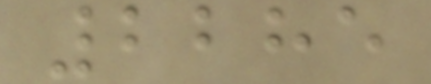2285
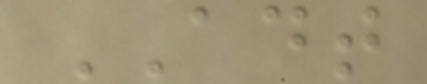ADT
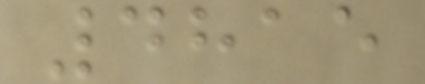4815
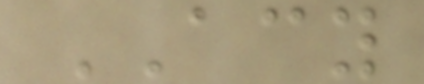ACY
